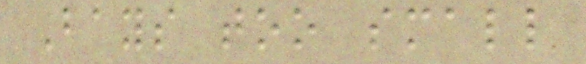Bays too small
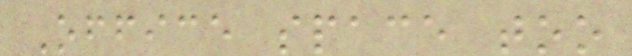Office space too
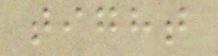tight
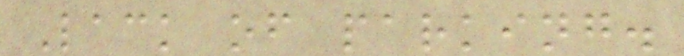Lack of parking.
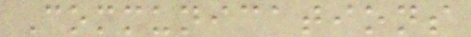Communications
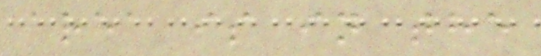area is in the
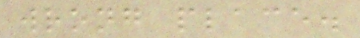wrong place.
